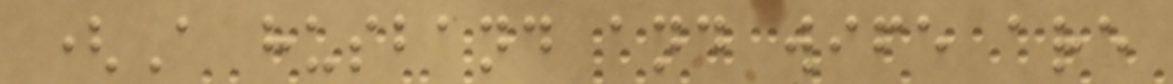(A husband and wife are
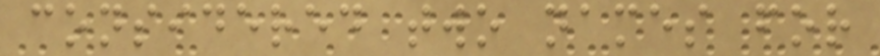considered two names for
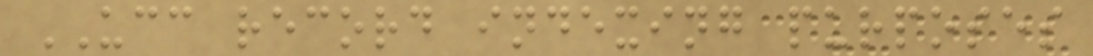UCC record indexing purposes
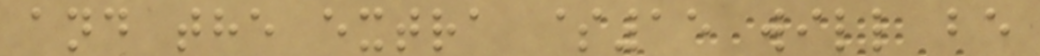and the extra $15 will be
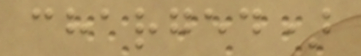charged)
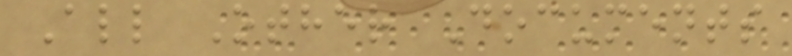All Other Documents
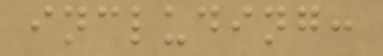including:
